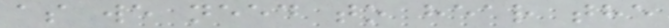as we need to hear the
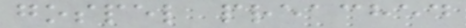gospel preached
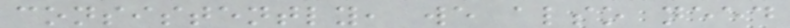consistently, we also need
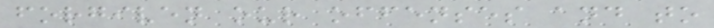forgiven our offenses and to
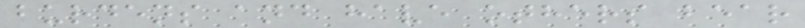burdens and have others bear
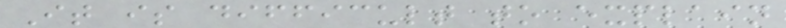It is difficult to explain
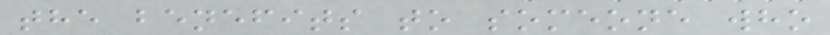the benefits to someone who
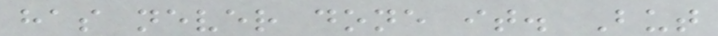has never done it. But
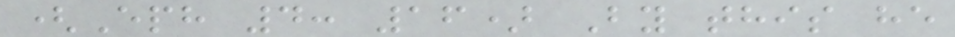(Eph 4: 16) By this he
